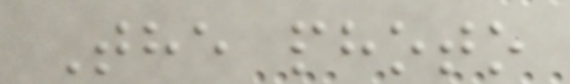The photo
